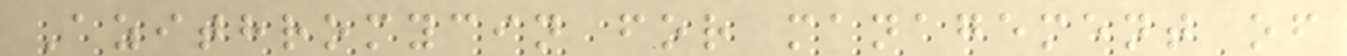Azithromycin for management of
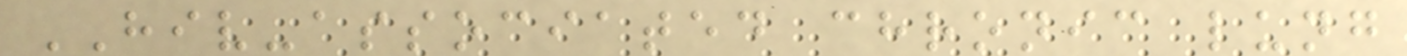HIV-associated chronic lung
